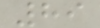89
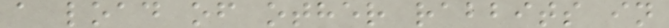a load of other rabbits in
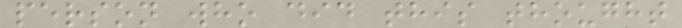person who did this thought
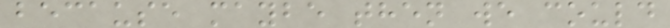because maybe then we could
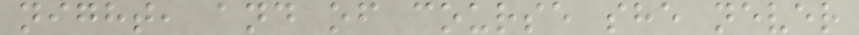night, and of course she never
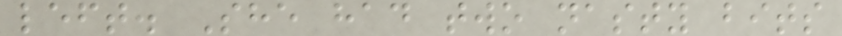left. She had two nasty bits
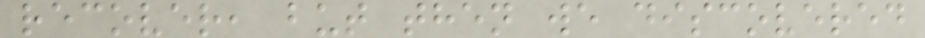recover, but then we discovered
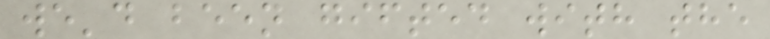we'd been gifted with the
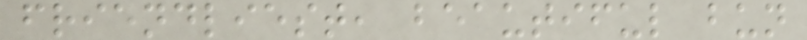friendliest, beautiful bun
